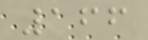166
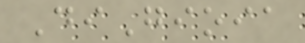DiGioia
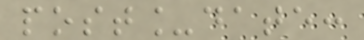post_date:
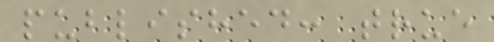published: true
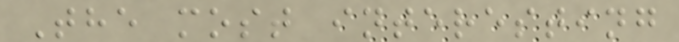The most interesting
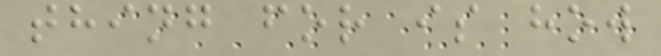thing for is how
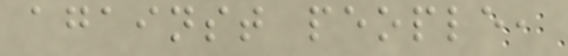against people,
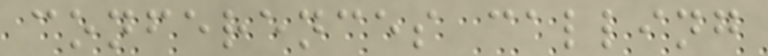conferences calling
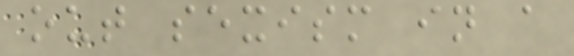out sexism in a
